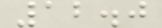12.0
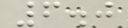6.0
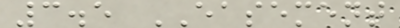3.5 EASEMENT
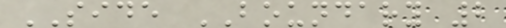SIDE BOUNDARY 2
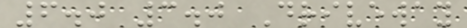6.0 3.0 Driveway
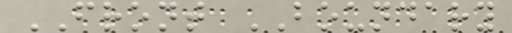FRONT BOUNDARY
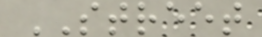STREET
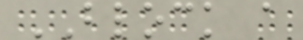BLOCK a
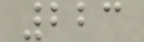223
